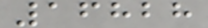16828
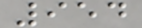954
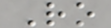Ro
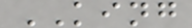KING
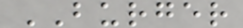BURGER
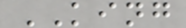KING
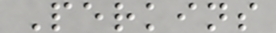Perkins
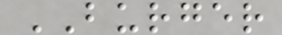BURGER
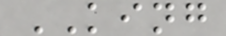KING
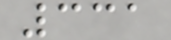331
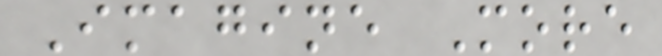Imagine More
